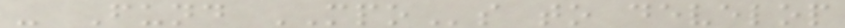- Fund MPOs to develop
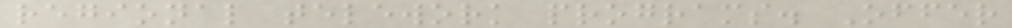regional telework programs. Offer
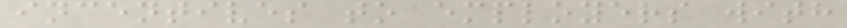incentives to employers with
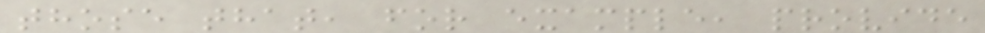those that, for example, provide
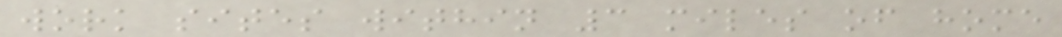work sites within 3 miles of home
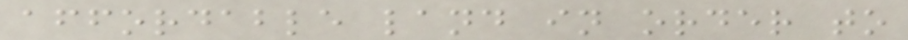affordable land in order to
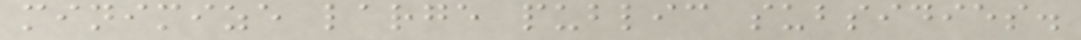minimize large public subsidies.
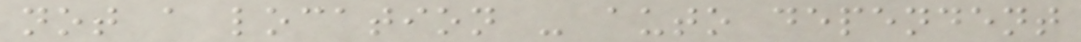not a location - auto dependent
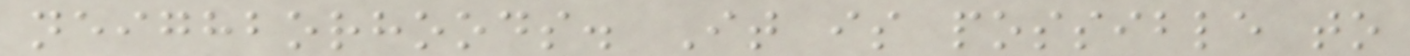neighborhoods. It is possible to
